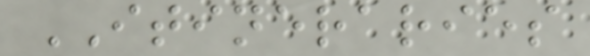ITINERARIES
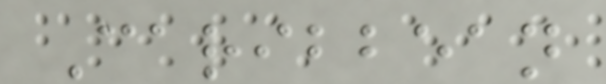Caribbean
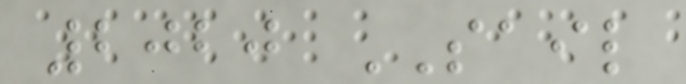2020 SAIL
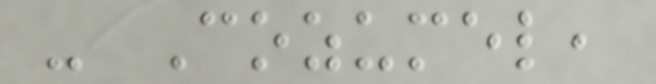- Cozumel,
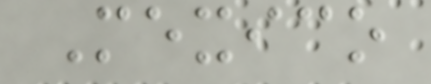Mexico
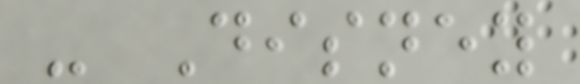- Disney
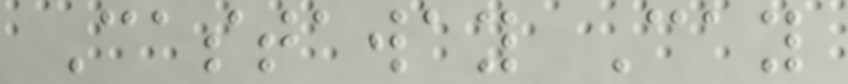Castaway Cay
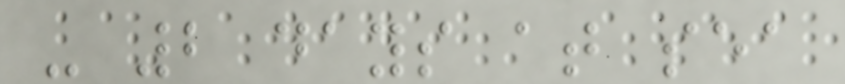- 2 days at sea
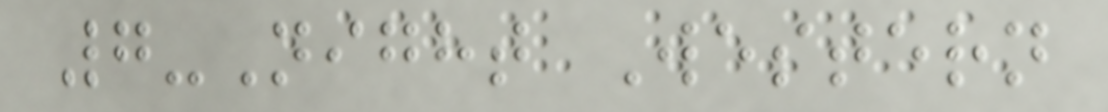7-Night Western
